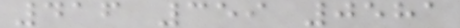416 359 0581
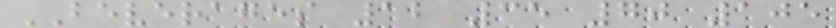BEVERAGES 12 35 70 105
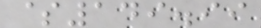$149.99
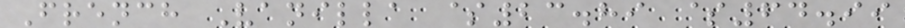French Vanilla $23.89 $64.99
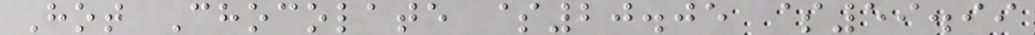Hot Chocolate $20.05 $59.99
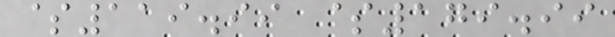$119.99 $179.99
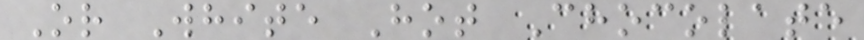Or White Hot Chocolate
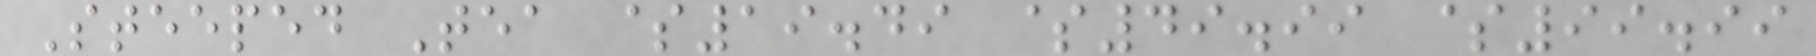Steeped Tea $19.49 $49.99 $99.99
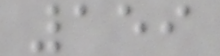159
